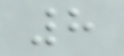8
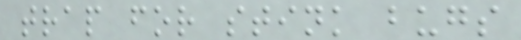trap for stink bugs
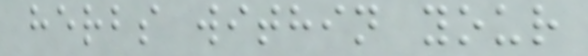herbs within your
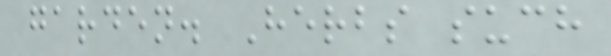garden. Herbs such
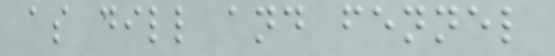as dill and fennel
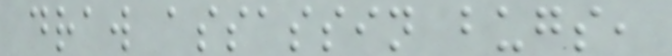draw assassin bugs,
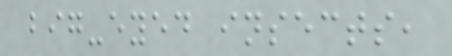big-eyed insects,
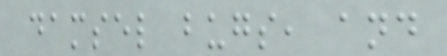damsel bugs, and
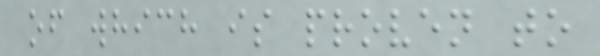of which is proven to
